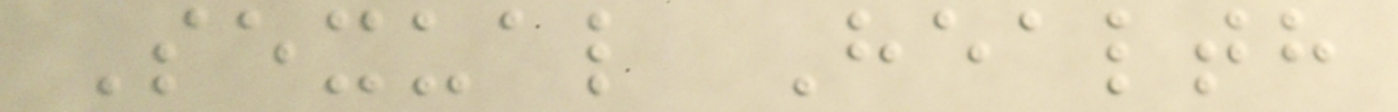Sexual Health
